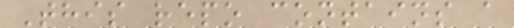This repo contains a
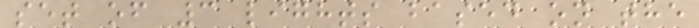set of 3 lights based on the
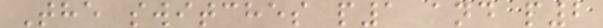The switches p1 and p2
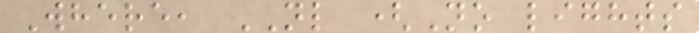Where, NL (No lights
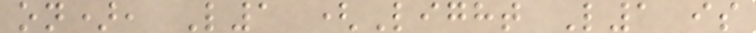on), L1 (Light L1 is
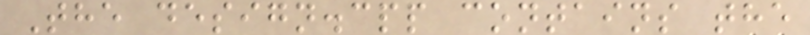The design.cpp contains the
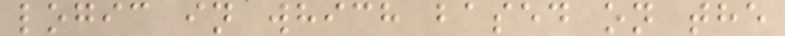logic in which based on the
